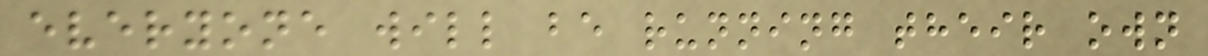everyone will be running their own
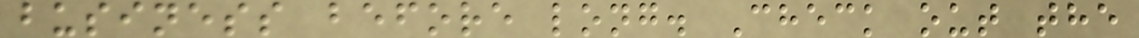business before long. Check out the
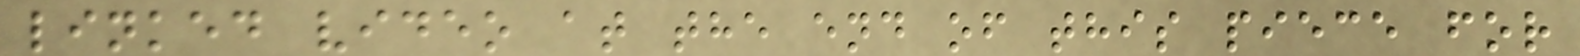linked video at the end of this piece for
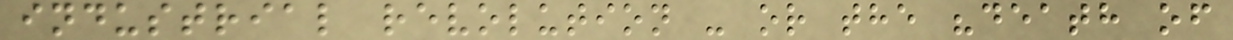industrial revolution - or the "death of
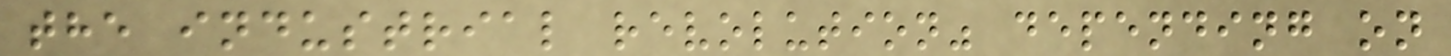the industrial revolution" depending on
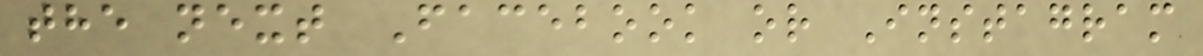the next Facebook or Instagram
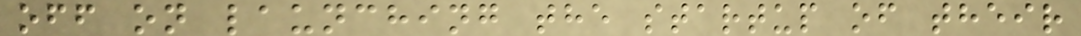off on launching the startup of their
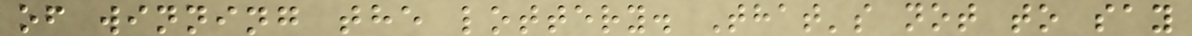of winning the lottery. That's not to say
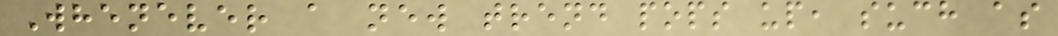Whenever a new trend pops up, such as
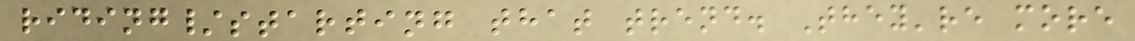riding/starting that trend. They're more
